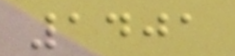1401
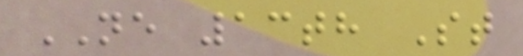NE 13th St
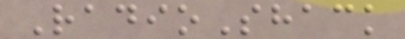RadioShack
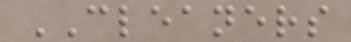CLEANERS
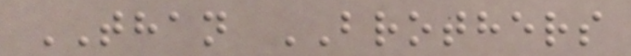THAN BROTHERS
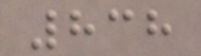838
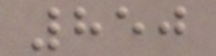850
